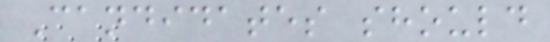Candidates should
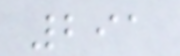291
